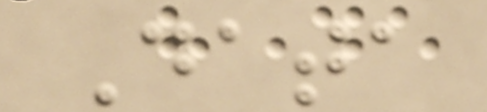Data
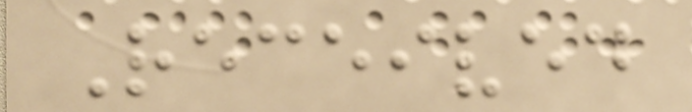Received
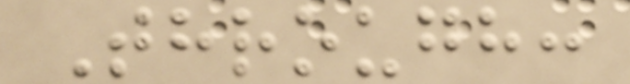Through:
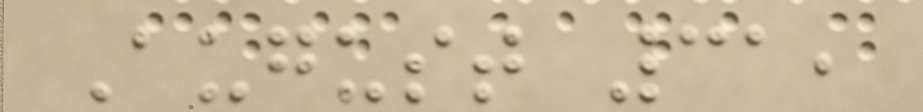August 31,
